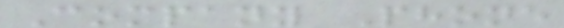Company Phone
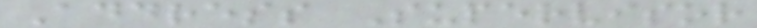Address Supervisor
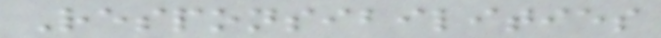Responsibilities
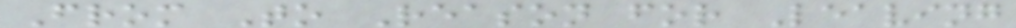From To Reason for Leaving
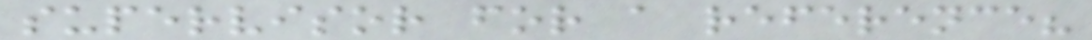supervisor for a reference?
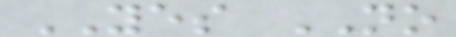YES NO
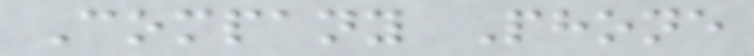Company Phone
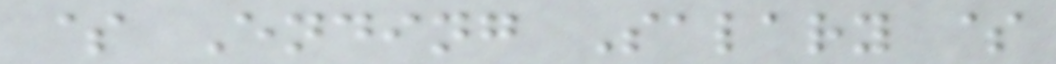$ Ending Salary $
